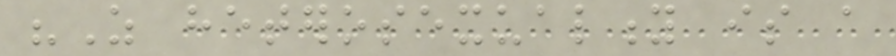"As heterosexuality is a
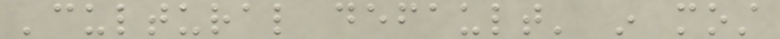'cultural default' in most
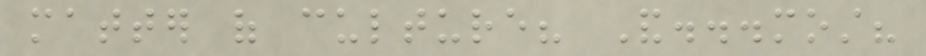matter of culture? And...most?
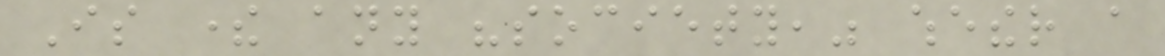Is there any "society," whether a
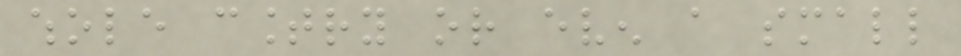whole country or even a small
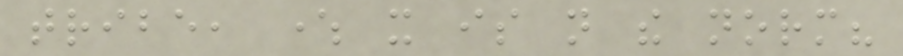tribe, where it is not the norm?
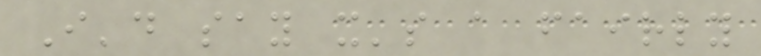I'd say it's a fairly
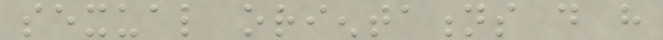sexual orientations do have
